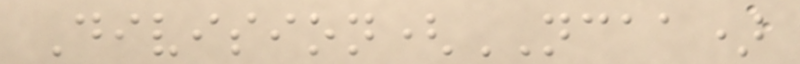Division(NCAA)
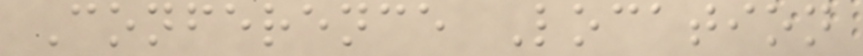Conference Location
